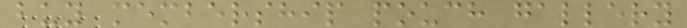buy membership pouch gallery
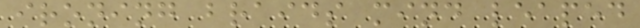ironing braids mind leaped
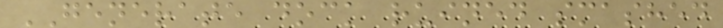GENERATE dock ruined smashed
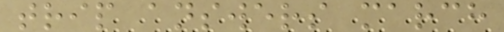trip answers march
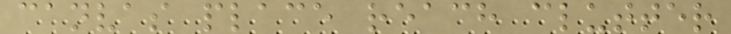canvas place reach clutter
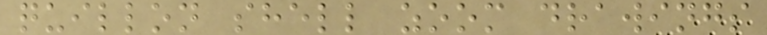quillon shell zoom drawings
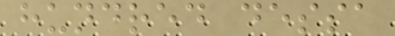hundred dessa
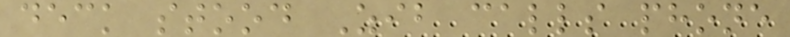deck stood Zib calls phone
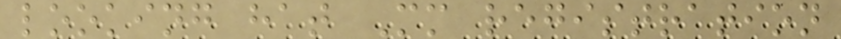looking hat Mm registration
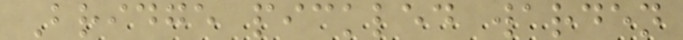Bridge pickled warden
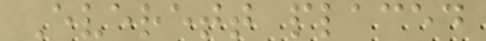Everett placed
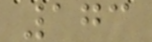173
